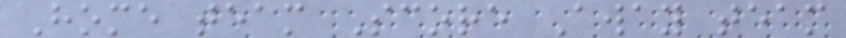Home team Score Away team
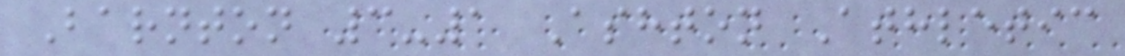Barnton 3-1 Ashton Athletic
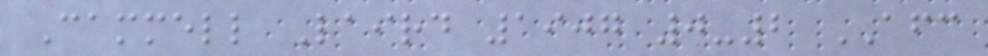Cammell Laird 1907 0-2 AFC
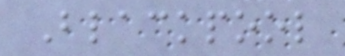Blackpool
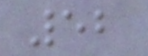52
